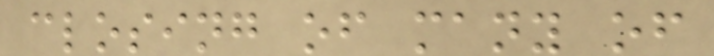closing of many of
